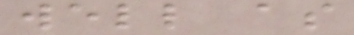well as
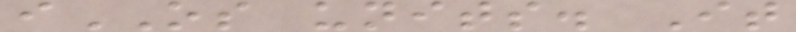iOS units. It
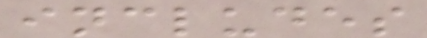includes
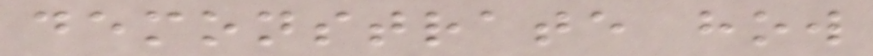demonstrate how
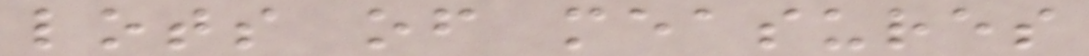lots of measures
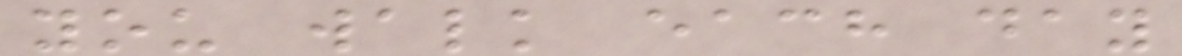you walk each day
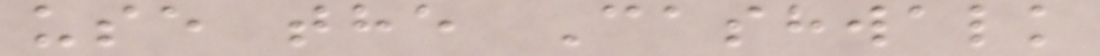use the Cashwalk
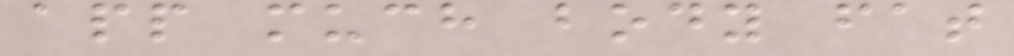app much body fat
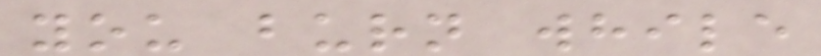you burn while
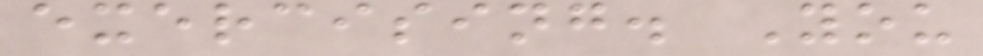exercising. You
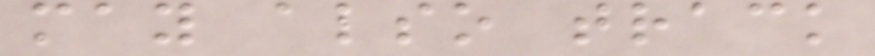may also track
